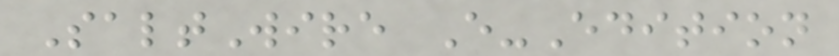SaltWire E-Edition
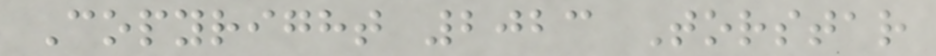Copyright 2023 Torstar
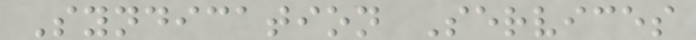Syndication Services
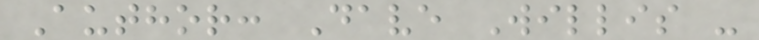Author: Dave Willis -
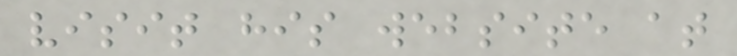visit his website at
